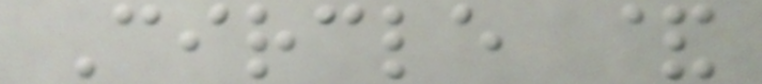Circle &
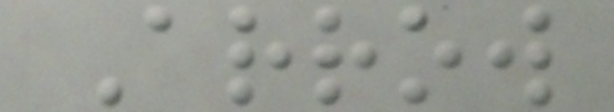Arrow
